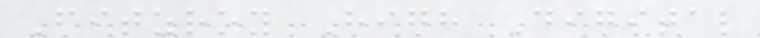Fitzroy High Digital
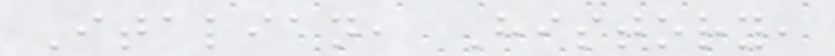Italian, History,
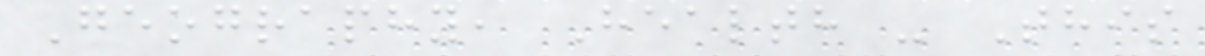Geography, Health - This
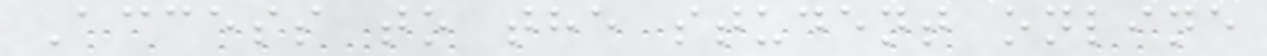Access to the student online
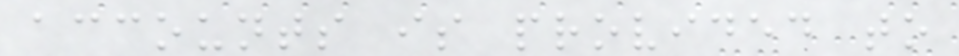accounts is provided to
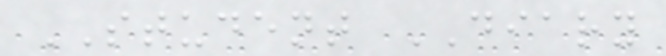STUDENT DIARY
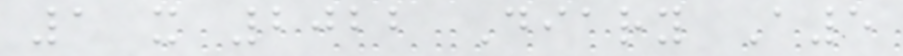1 x 2022 Diary A5
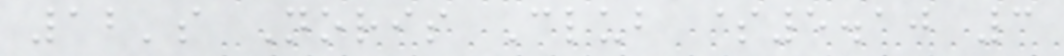12's Noris Club $5.10 3
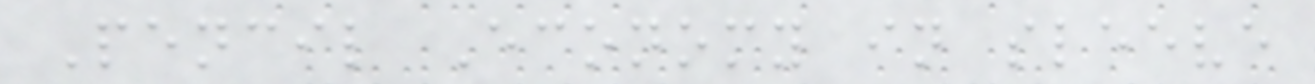Pencil Economy in sleeve
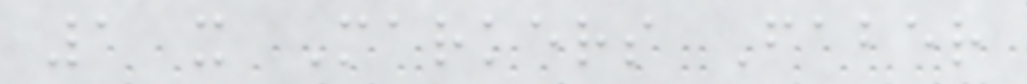1 x Markers Faber
